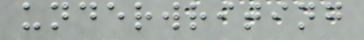underwriting
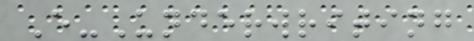E-Underwriting
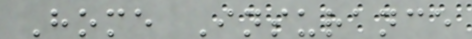Home Insurance
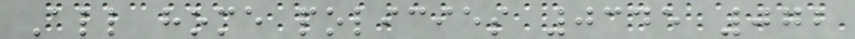All home policies 0345 072
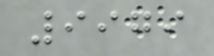9979
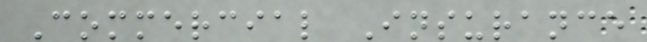Commercial Insurance
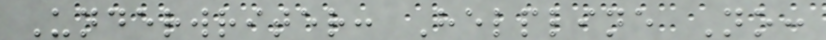Underwriter: Helpline No:
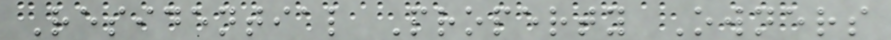Residential Property Owners
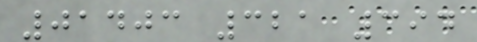01403 321 394
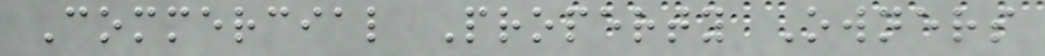Commercial Property Owners
